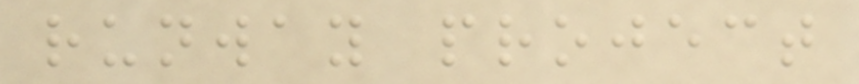runway project
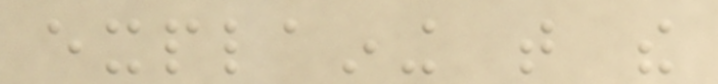explaining that the
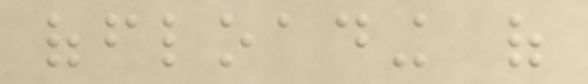offloading of
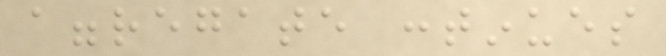aggregate continues
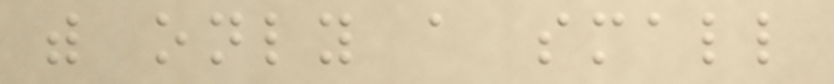with only a small
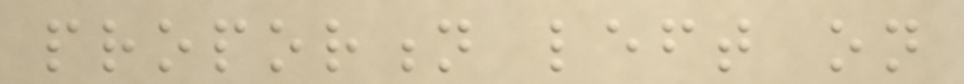proportion left on
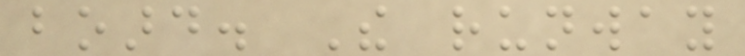board. The runway
